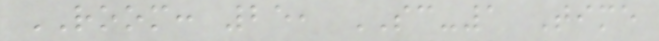ROOM: 25, SC-1 Time
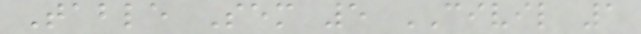Table Sem 5 CIVIL 1
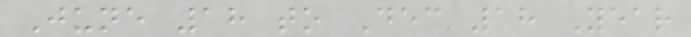June 18 to Dec 18 Year
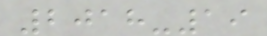2018-19
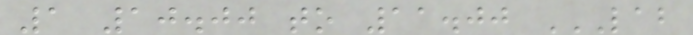1 10.00 to 11.00 LAB
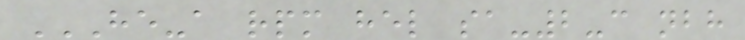HE-A RPM HEL SA-2-C NBH
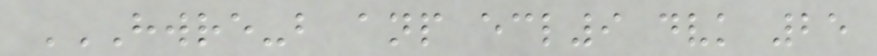HWRE-B ANP ECL9 DVK 25
